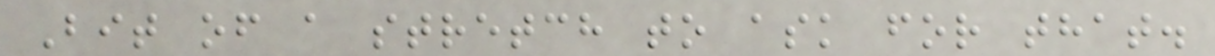Bit of a stretch to ask for that.
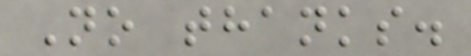No thanks.
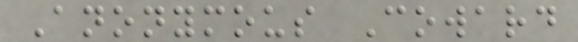Anonymous Coward
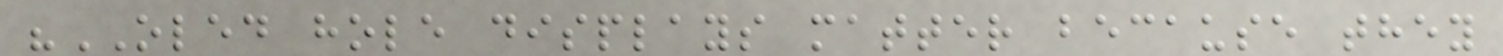"OLED hole displays matter because they
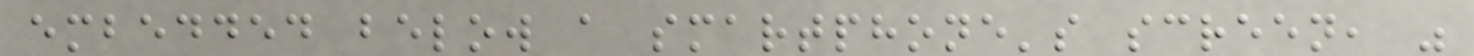embedded below a smartphone's screen, "
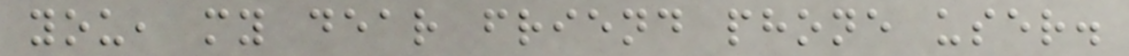you, my dear friend phone user.
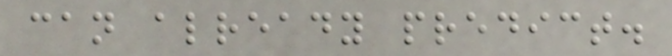can already predict.
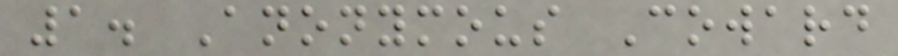1. Anonymous Coward
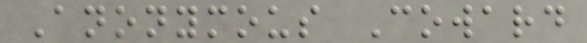Anonymous Coward
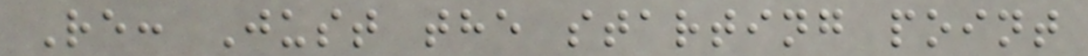Re: Just the starting point
